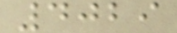4029
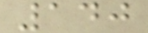140
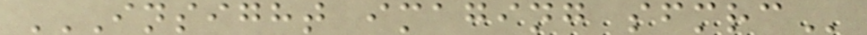INSIGHT IMAGING SFMRC
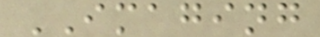IMAGING
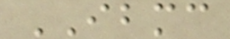IBMC
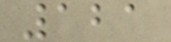121
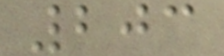203
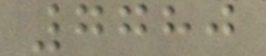7780
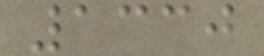1330
